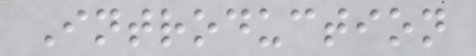Introduction
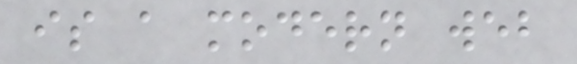is a modern web
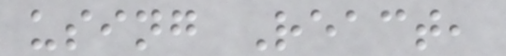using React,
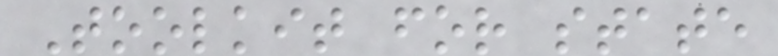Toolkit for state
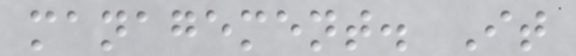management. It
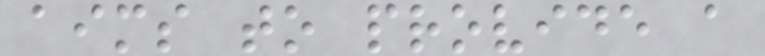aims to provide a
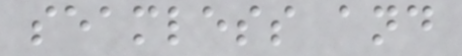seamless and
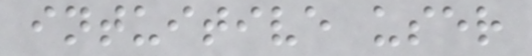intuitive user
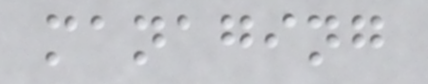managing
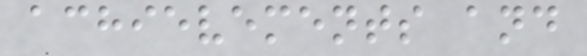achievements and
